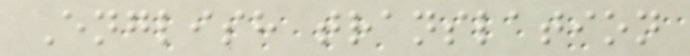English translation
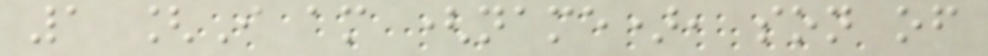1 [I am (name), son of
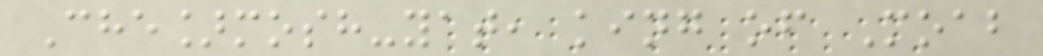Che]mosh-yat, king of Moab
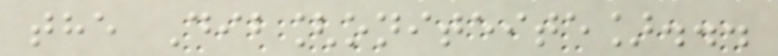the Dib[oniteite]...
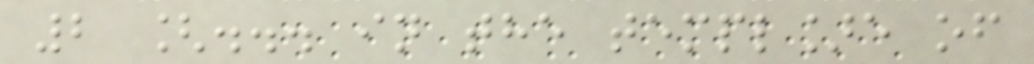2 [... in the templ]e of
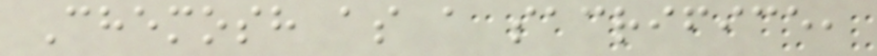Chemosh as a sacrifice,
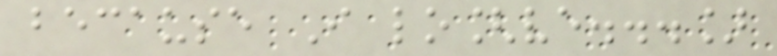because I lo[ve...]
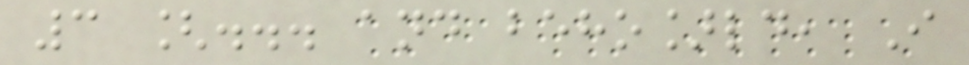3 [... and beho]ld, I
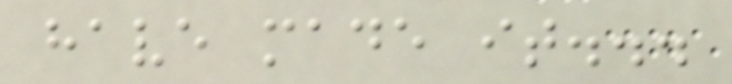have made it...
